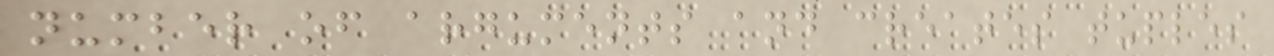number of arguments and creates tuples
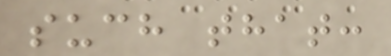such that:
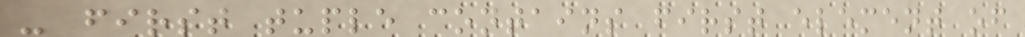- first tuple contains first element of
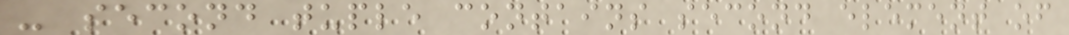- second tuple contains second element of
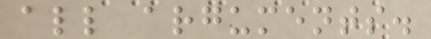all arguments.
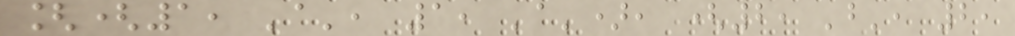[(1, 'a', 1, 'a'), (2, 'b', 2,
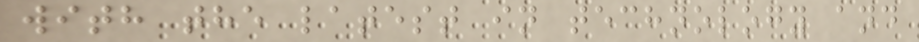with the latest in technology and
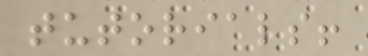tutorials!
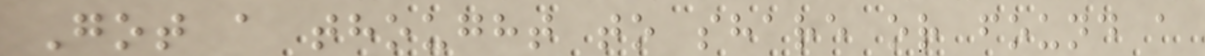Got a thought to share or found a
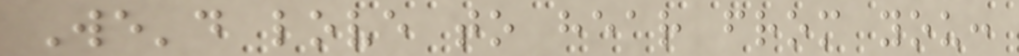We'd love to hear from you:
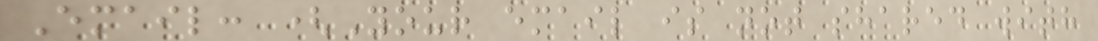Email: (Your email is not shared with
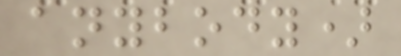anybody)
